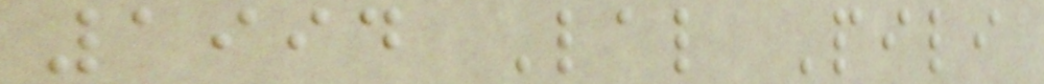1994 Lal Pili
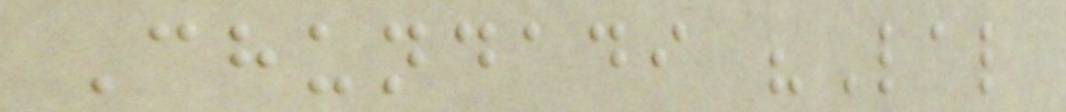Chundadi "Lal
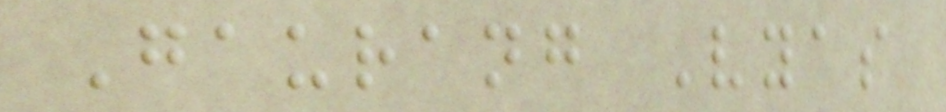Gaurang Vyas
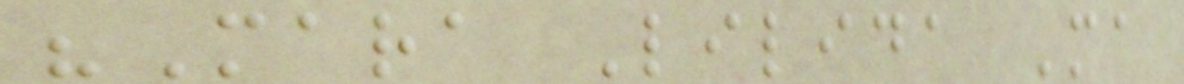"Mara Lilida Ma
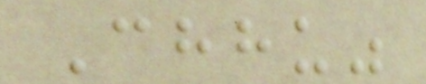Chhu"
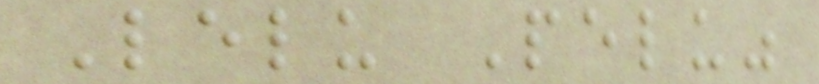Lelu Pelu"
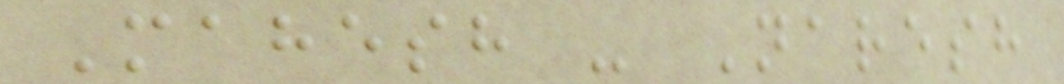Mahesh - Naresh
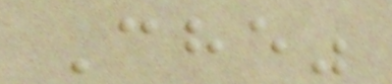Che"
